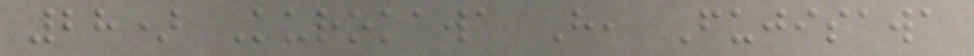28) Kurokawa H, Fujisawa
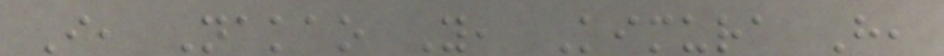I, Nakao Y, Kimura H,
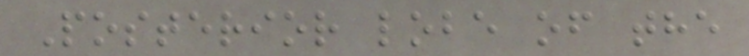Posterior lobe of the
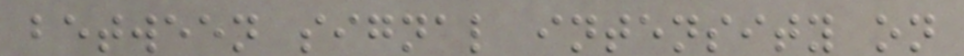between signal intensity on
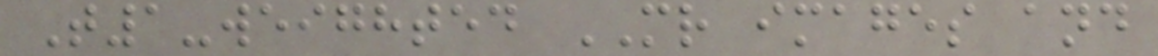T1-weighted MR images and
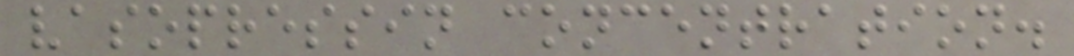vasopressin concentration.
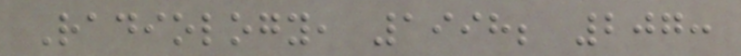Radiology, 1998; 207:
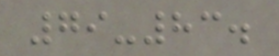79-83.
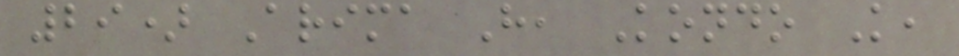29) Arima H, Kondo K,
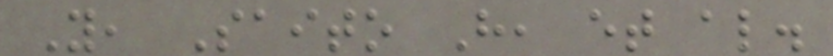Y, Saito H, et al.
